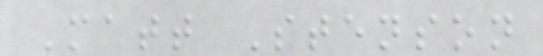Matt Stenson
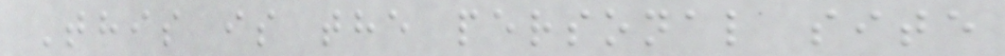This is the personal site
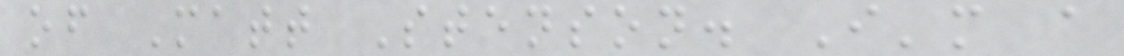of Matt Stenson. I'm a
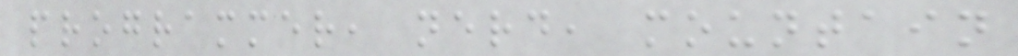programmer, nerd, mountain
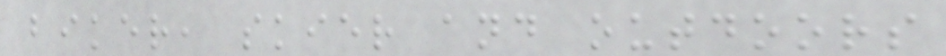biker, skier and outdoors
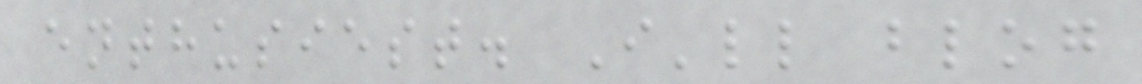enthusiest. I'll blog
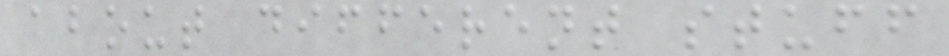about different stuff
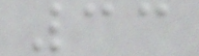33
